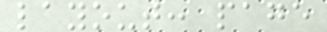layout: page
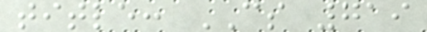title: CS 719
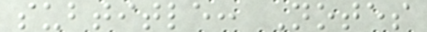subtitle: Notes
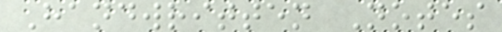Handwritten Notes
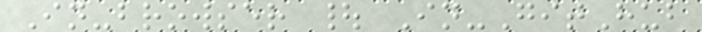In-browser | In-GitHub
